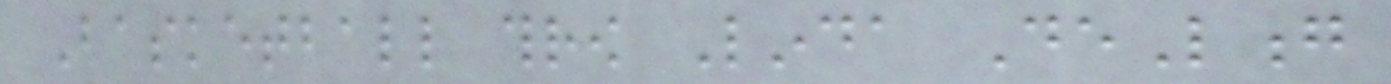Basketball throw Linda DeLong
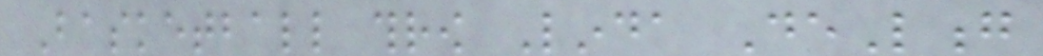Basketball throw Linda DeLong
